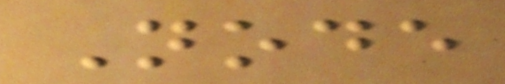Node
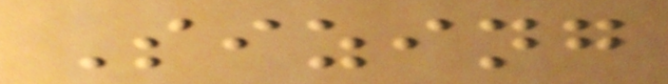Sizing
